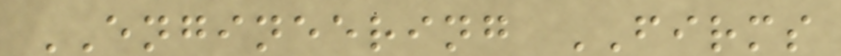ENGINEERING FIRMS
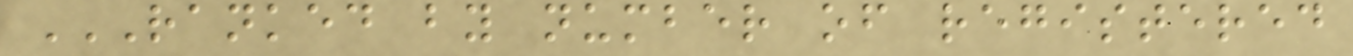RANKED BY NUMBER OF REGISTERED
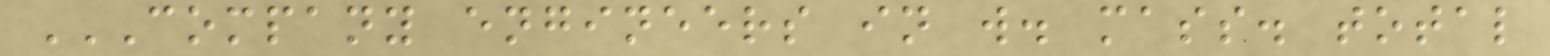COMPANY ENGINEERS IN W. MASS. TOTAL
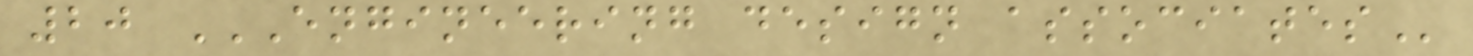20 ENGINEERING DESIGN ASSOCIATES
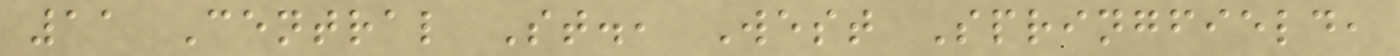11 Central St., West Springfield,
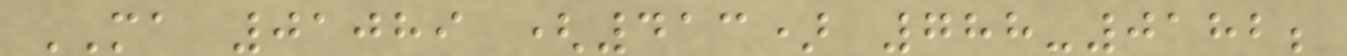MA 01089 (413) 788-0182;
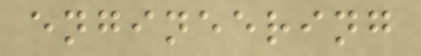engineering
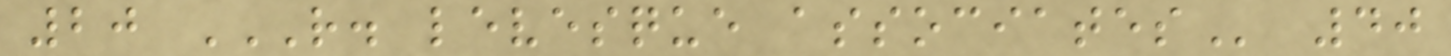20 R. LEVESQUE ASSOCIATES 40
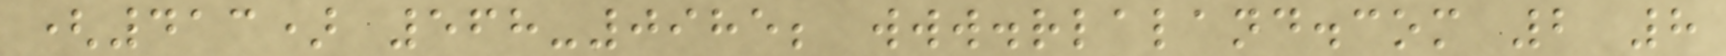(413) 568-0985; www.rlaland.com 2 8
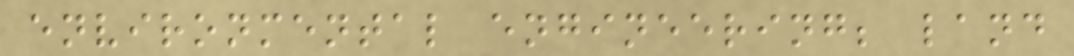environmental engineering; land
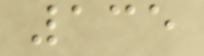135
